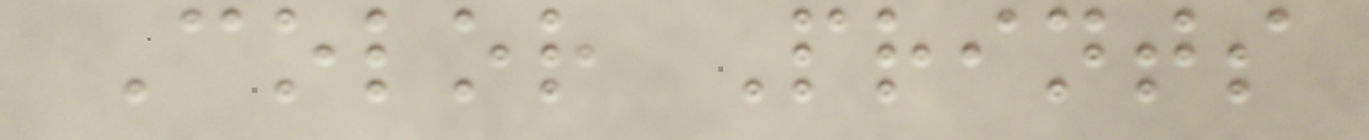Color Prints
